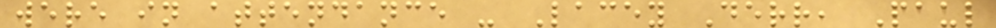were in attendance - Lacey Derr, Paul
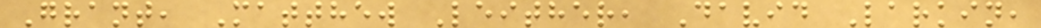Grant, Matthew Leither, David Larkin,
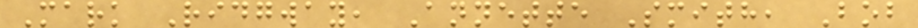Mark Ridgway, Annette Smith, Bob
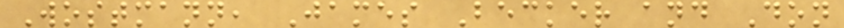Wostmann, James Becker and Don
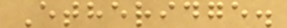Etheridge.
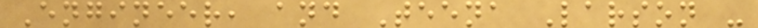Engineer, and Teena Larson -
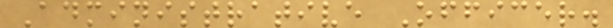Administrative Officer.
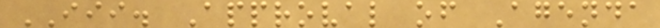III. Approval of Agenda
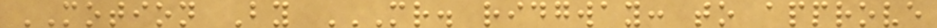MOTION By MR. RIDGWAY: TO APPROVE
